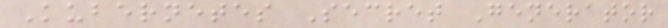Kubernetes Secret Generator
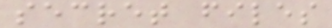secret files
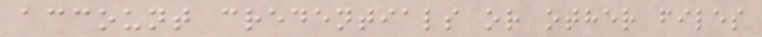account credentials or other files
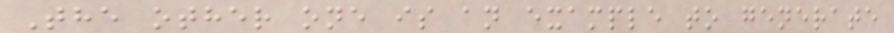The other one is an example to generate
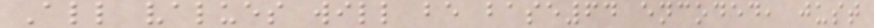All values will be base64 encoded, just
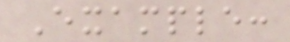Example:
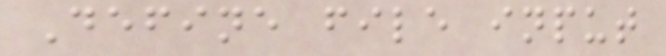Define file input
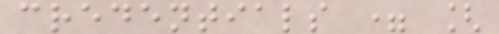credentials = [
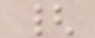{
